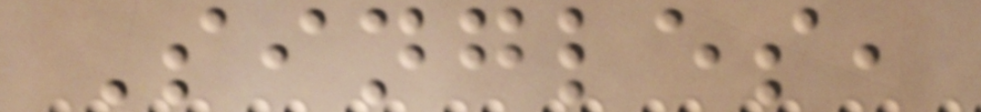Singles,
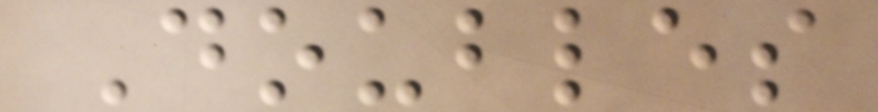Doubles
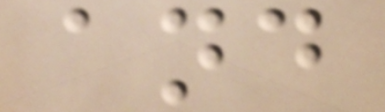and
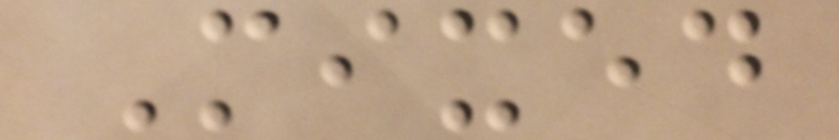Mixed
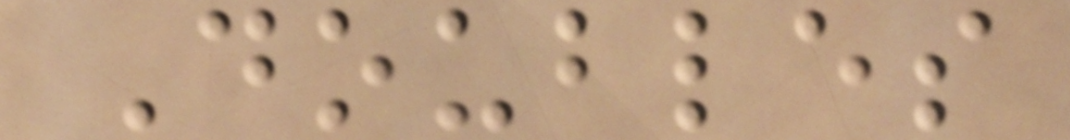Doubles
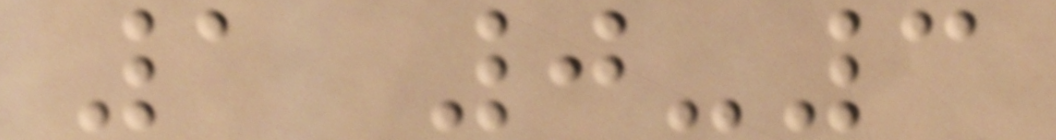1 0-3
